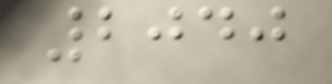2040
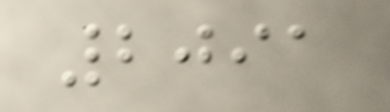2091
